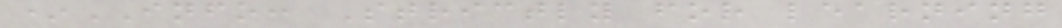*INFO: Strictly for learning
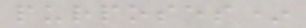purposes*
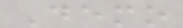Demo
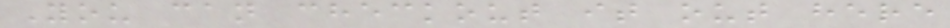You can checkout it out here
